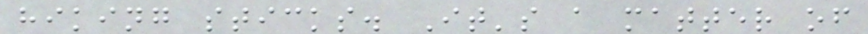hiking sticks. It's a matter of
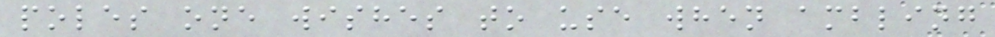poles one wishes to use when ambling
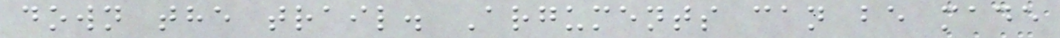down the trail. Arguments can be made
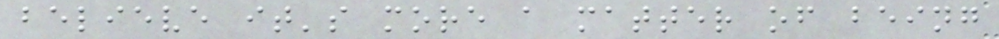believe it's more a matter of being
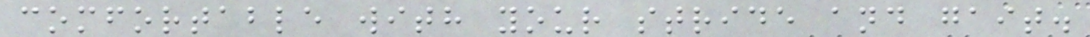comfortable with your stride and gait.
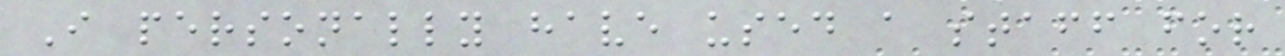I personally have used a staff for
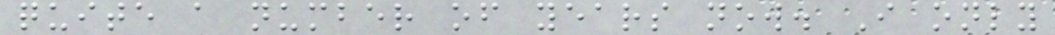quite a number of years now. I only
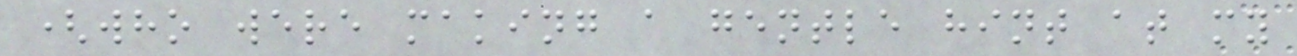(who were making a gentle hint at my
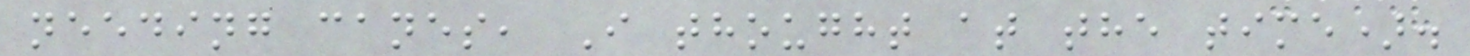needing canes, I thought at the time).
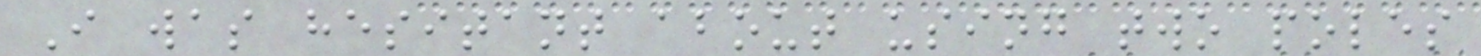I was hesitant about using two poles
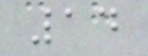14
